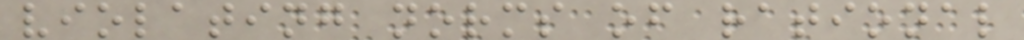violating norms of rational
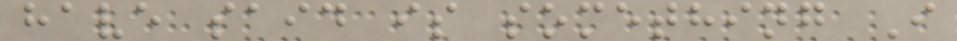have said is something I
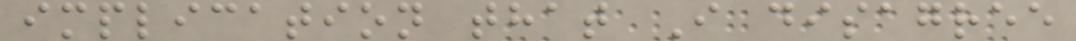implication that I disagree
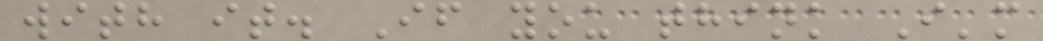with it. If you think I'm
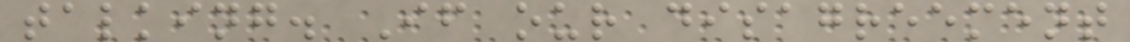talking. If our disagreement
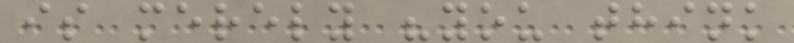is merely "you think
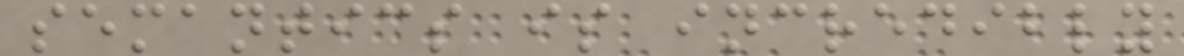semantics is incredibly
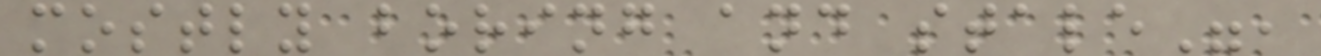mostly boring and stale",
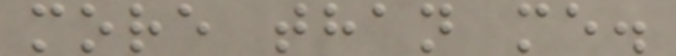more than me.
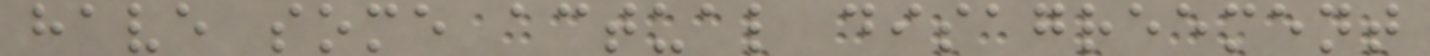have some actual disagreement
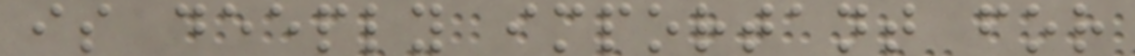is deeply important for
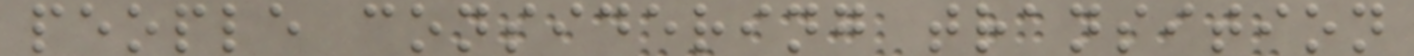people considering transition
